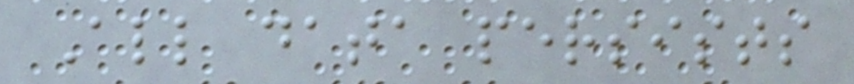All data persists
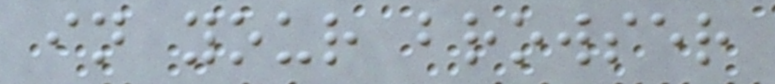in your browser
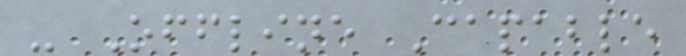- Offline Capable
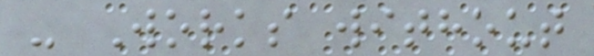- Works without
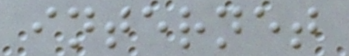internet
